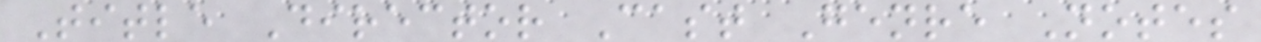Title Director Cast Genre Notes
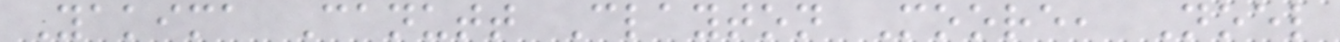Yakima Canutt Clayton Moore, Noel
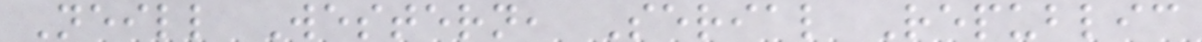Neill Western, Serial Republic
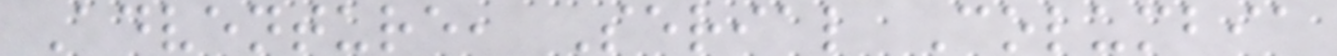Adventure, Serial Columbia
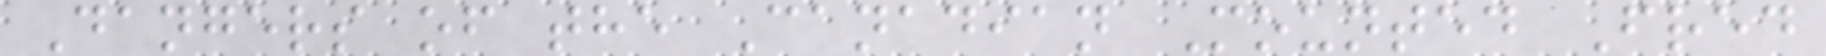Dangers of the Canadian Mounted Fred
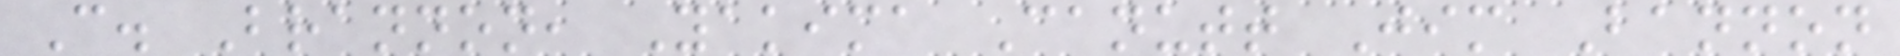C. Brannon, Yakima Canutt Jim Bannon
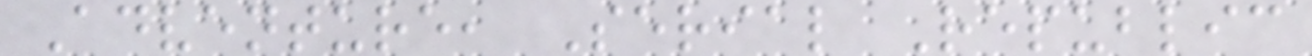Adventure, Serial Republic
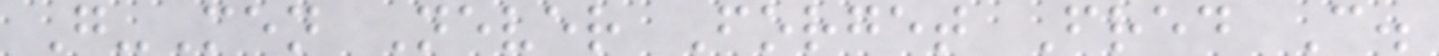G-Men Never Forget Fred C.
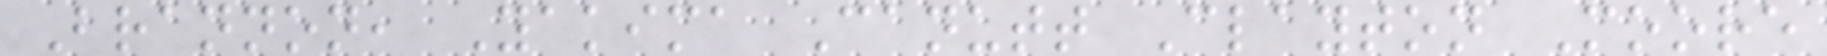Brannon, Yakima Canutt Clayton Moore
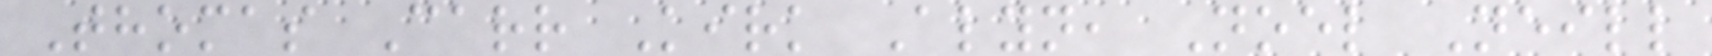Thomas Carr Kirk Alyn, Noel Neill
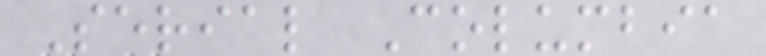Serial Columbia
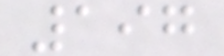197
